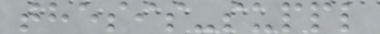thesis-suppl
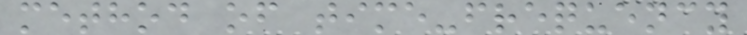method of time-frequency
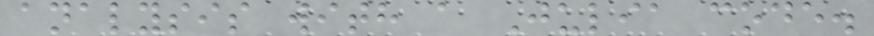analysis with a Julia code.
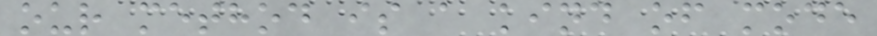our method is a kind of mode
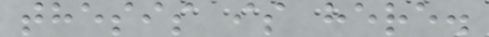thesis is here.
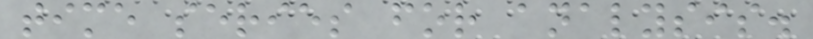time series for analysis.
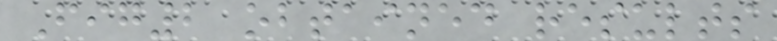Fig2 obtained results
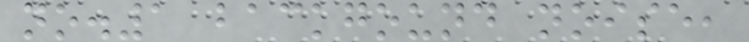no.1 backgound noise,
